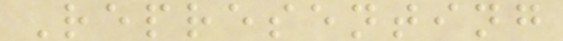Representing
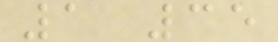1 35
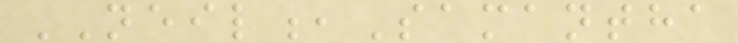NEIL,Samantha
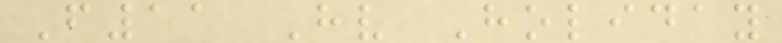F11 Hv Holiday
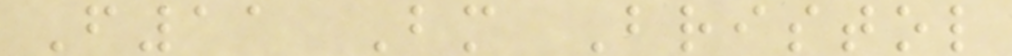F11 Bm Bristol
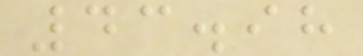43.98
